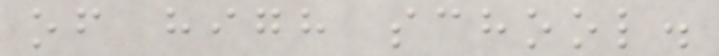of high school.
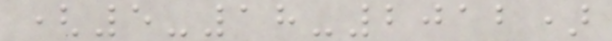(5-18-2012)
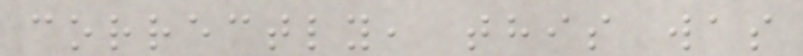correctly, this was
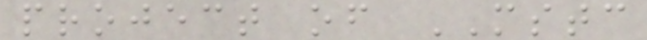project of MSTC
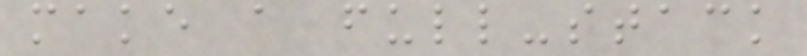make a full-stack
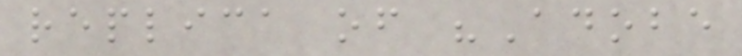replica of "Adobe
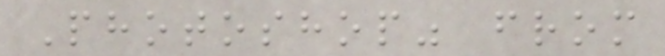Photoshop" from
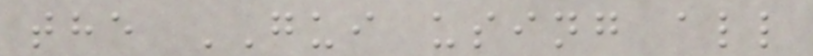the GUI using all
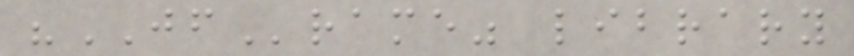"JFrame" library
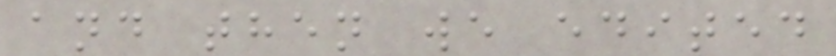and then we edited
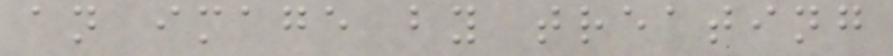an image by treating
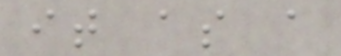it as a
